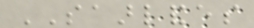SAARLANDES
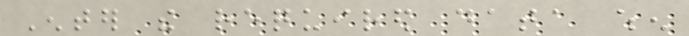Enter the required data when
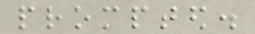prompted.
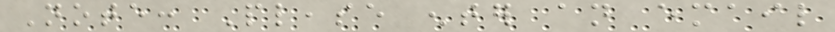Note: Please enter an email
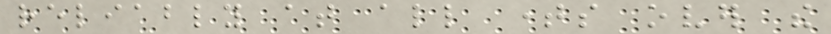reliably at all times over the
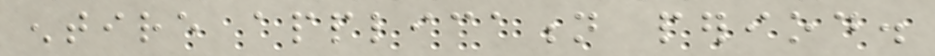entire application period.
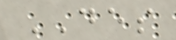DES
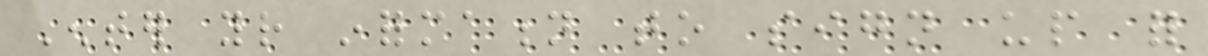Enter your information to sign up for
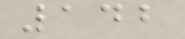142
